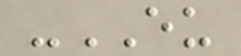-EU
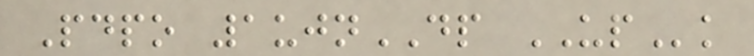Pdpo 1ujnDP UPk
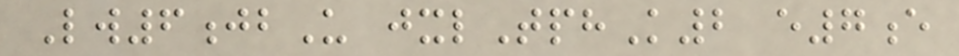Lw6jbU jxlTphK2 e7e
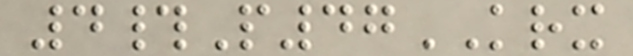4#P47KRX
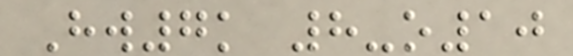Hw7k 8-o10
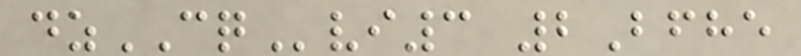dzCQvi3 2Bfhe
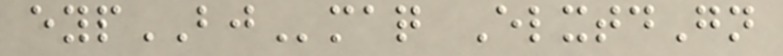eypBJmaq ElxtdGn
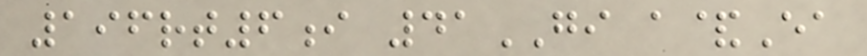196rt6i 41GI a&Ea
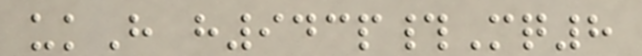ukH h943p#Mq8
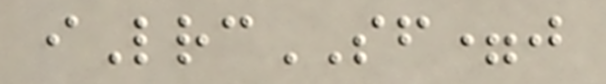iLrcSF=j
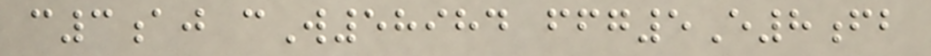c3aj cW58984 ffg5E8fb
